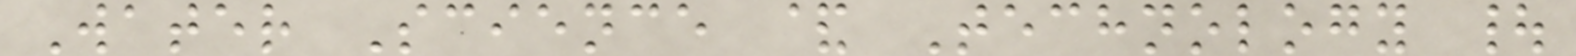Water Science & Technology |
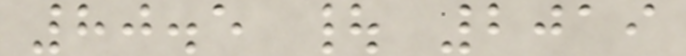80.5 | 2019
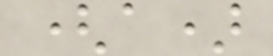(a)
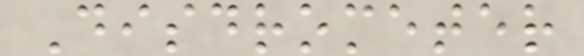Disdrometer
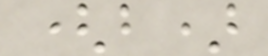(b)
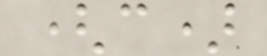(c)
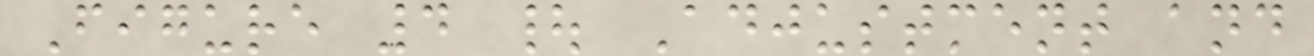Figure 4 | Adjustment and
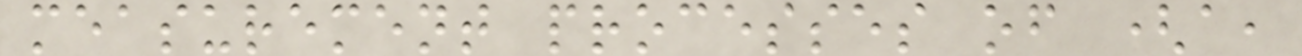measurement processes of (a,
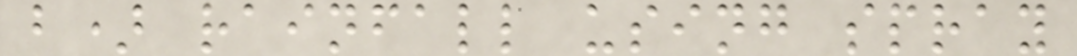b) rainfall using spray
